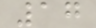17
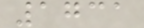1731
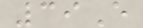39E
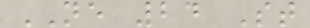NE 24 St
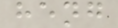heng
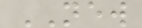NEW
